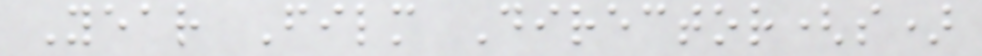Year Film Director(s)
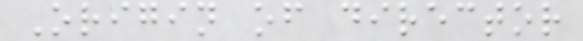Origin of director
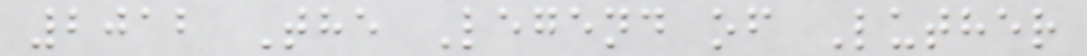2012 The Legend of Luther
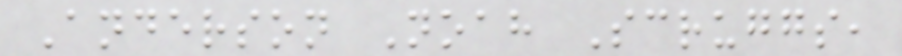Anderson Noah Scruggs,
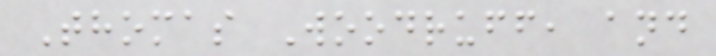Thomas Woodruff, and
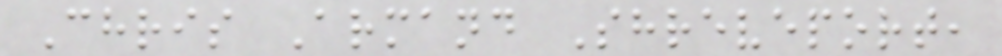Chris Armand Shreveport,
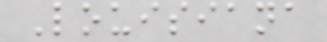Louisiana
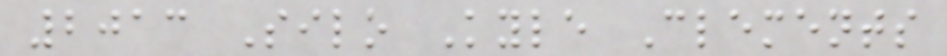2013 Silo Kyle Clements
